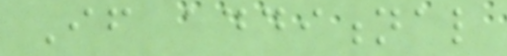If additional
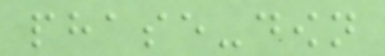phase-down
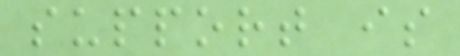support is
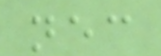necessary
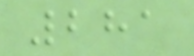281
